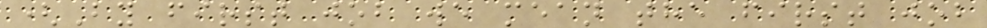(By first job we mean the first job
